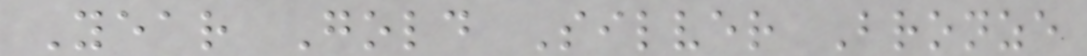Year Gold Silver Bronze
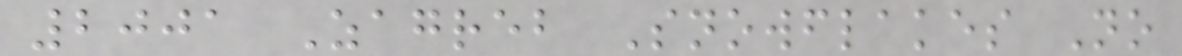2001 Zagreb Snowflakes No
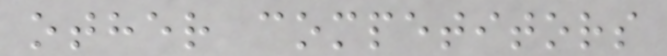other competitors
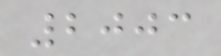2003
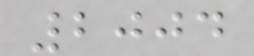2004
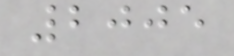2005
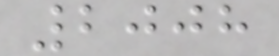2008
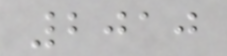2010
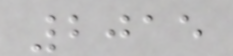2015
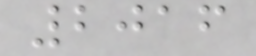2016
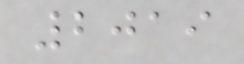2019
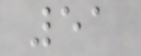51
